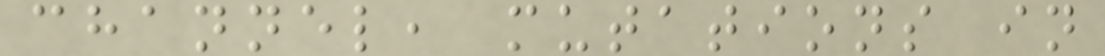channel, mutations in
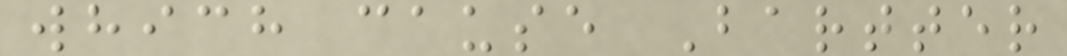which cause Bartter
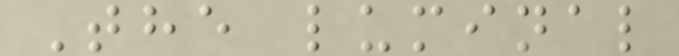The luminal
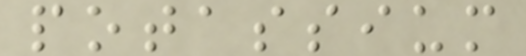potassium
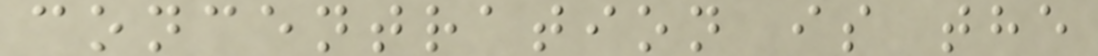concentration is the
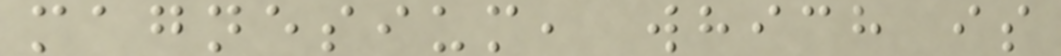magnesium, which is
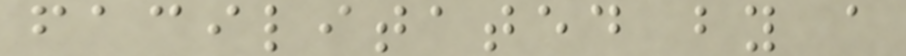facilitated by a
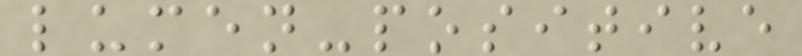lumen-positive
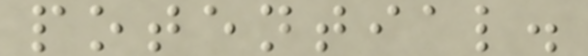potential.
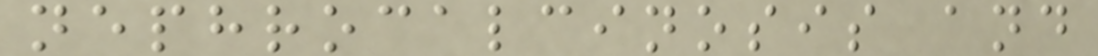nephrocalcinosis and
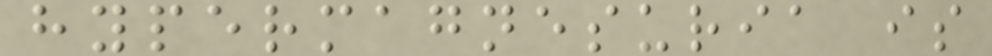hypermagnesuria is
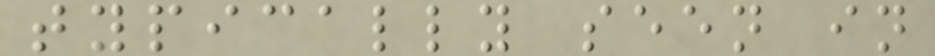typically seen in
